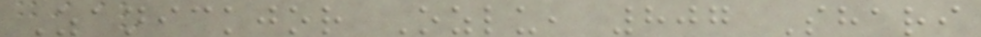Zanickjor Ozlu, 807 Shari
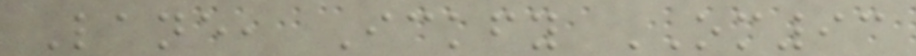Lane, Ickfy OM93
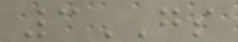3GS
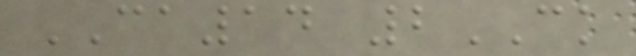CA14 2CK
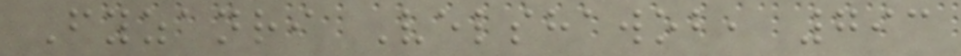Fyzanri Velshawob, 793
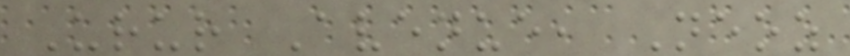Urur Avenue, Neoz
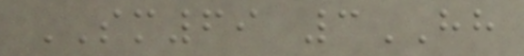SM69 3HH
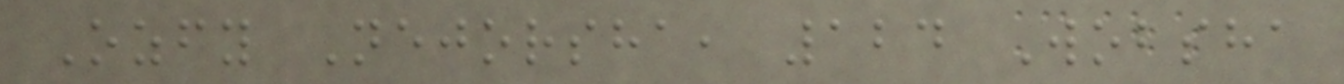Ozfy Nejorsha, 124 Wobsha
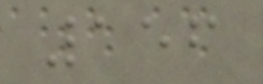156
